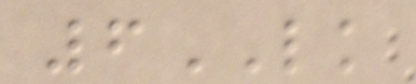6LK
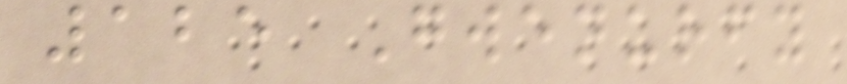125 Gwenurfy
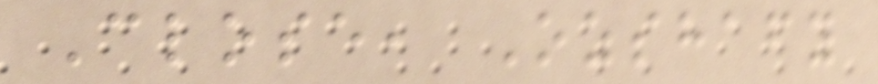Close, Ozshafy
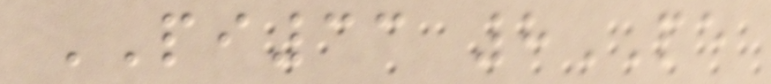PI33 8PE
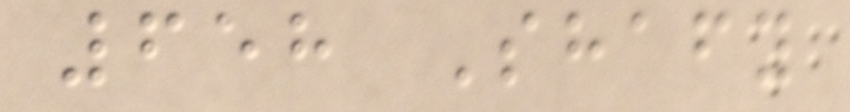658 Shafy
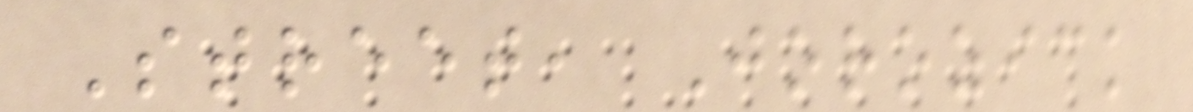Street, Jorozick
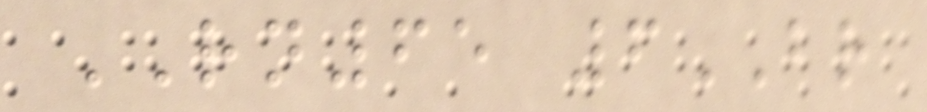RN65 6BR
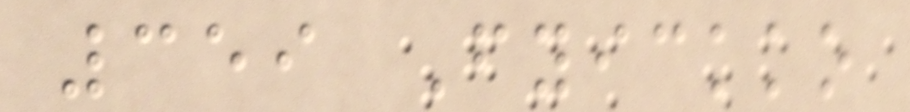359 Fyickko
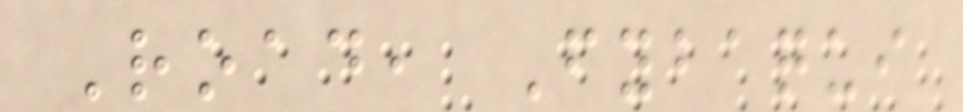Road, Fybaqui
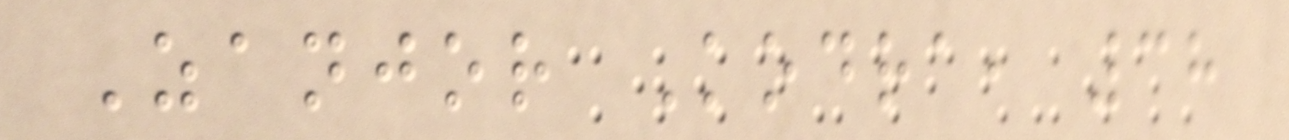Zanjor Kodra, 38
